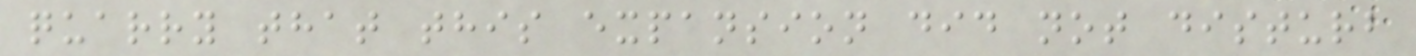quarry that this expansion did not disturb
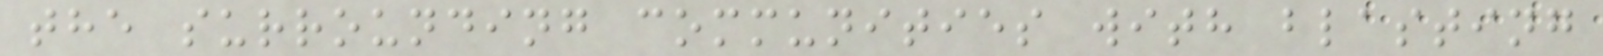the surrounding communities with blasting
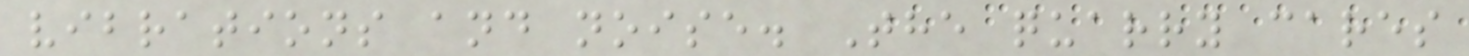vibrations and noise. The quarry cares
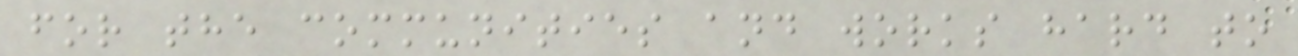for the communities and works hard to
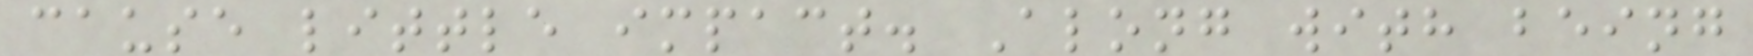cause little impact. Along with being
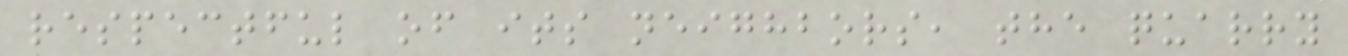respectful of its neighbors, the quarry
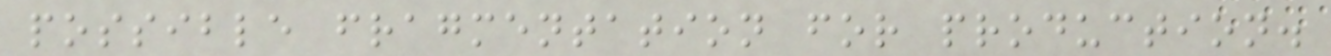possible fragmentation for production.
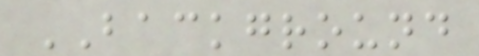BACKGROUND
